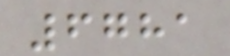6781
